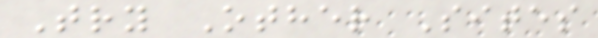Try Other Sites
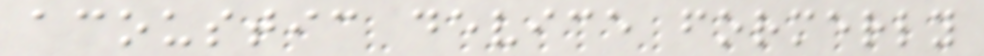acoustic device formerly
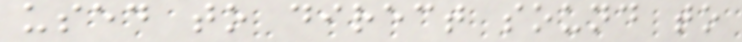used to direct sound to
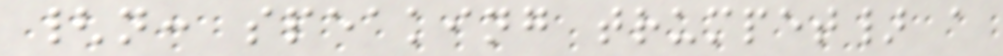{n: speaking trumpet} a
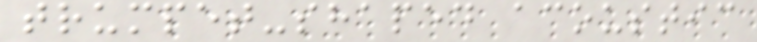trumpet-shaped acoustic
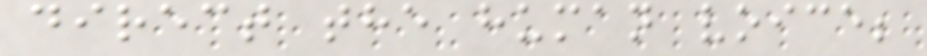direct the human voice;
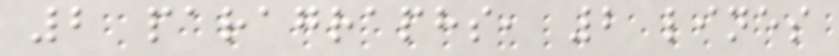2 paragraphs, 2 lines
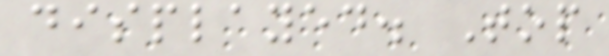displayed. Top
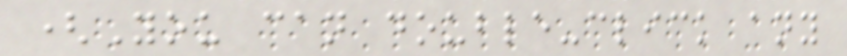(You can double-click any
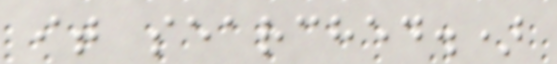it searched.)
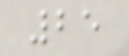25
